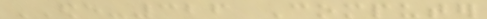EDE-326 Computer
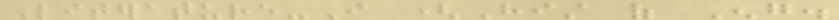Literature-I (Hist of Eng.
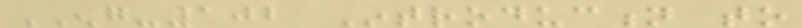ENG-102 Introduction to
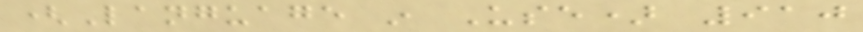(Language in Use) 910
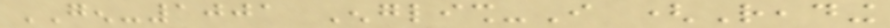GEN-1001 English-I (Reading
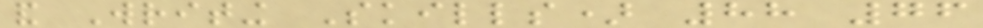and Writing Skills) 88 76
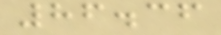86.36
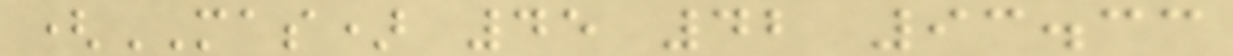(MAS) 45 42 93.33
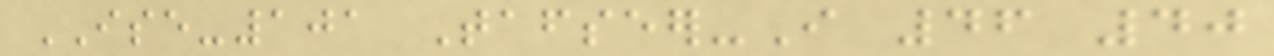ISE-101 Tafseer-I 46 40
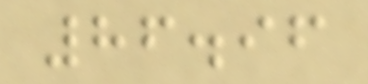86.96
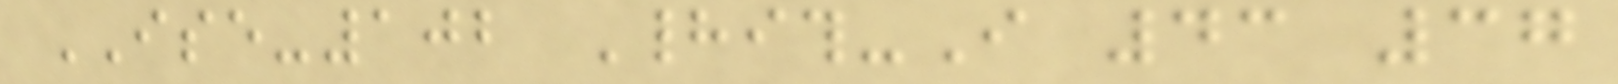ISE-102 Hadith-I 43 37
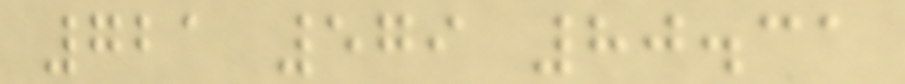721 579 80.31
